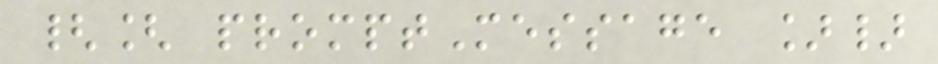{[ promptMessage ]}
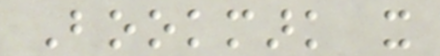Bookmark it
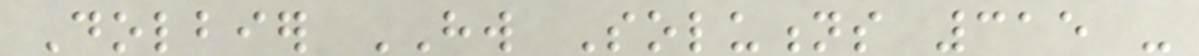Dolbier HW Solutions 315 -
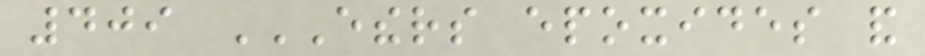409 ETHERS EPOXIDES AND
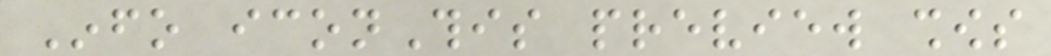Info iconThis preview shows
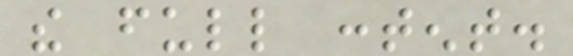the full content.
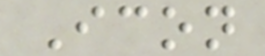Icon
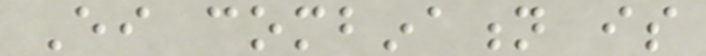Either combination is
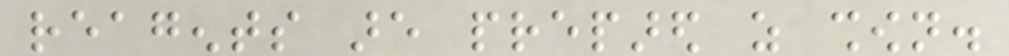reagents are prepared as shown.
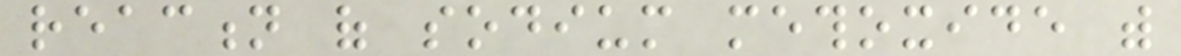reaction of sodium methoxide with
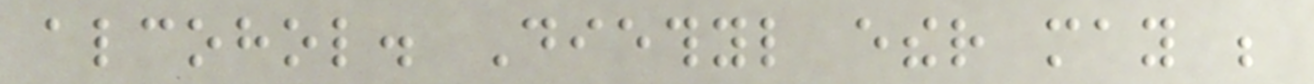alcohol. Diethyl ether may be
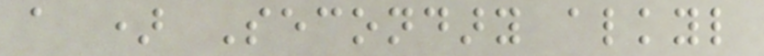a ) Secondary alkyl
